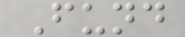Fund
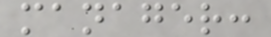manager:
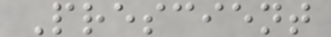Prescient
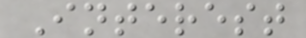Interest
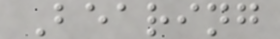Bearing
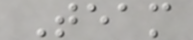Team
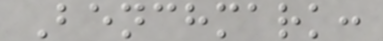Benchmark:
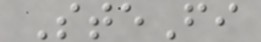SteFi
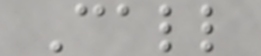Call
